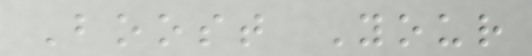Boost Your
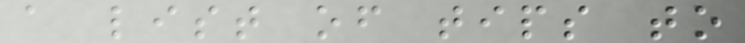a list of tips to
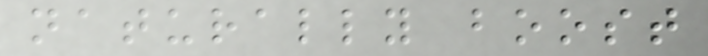naturally boost
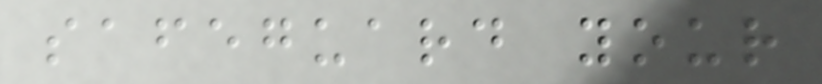safeguard your
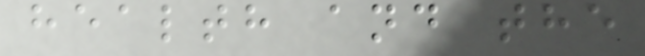health and the
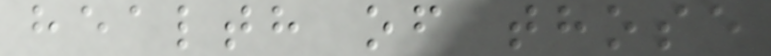health of those
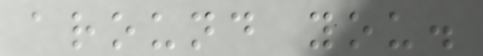around you.
